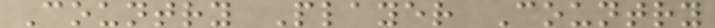Country Player Country
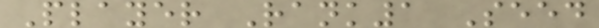Player Rank1 Seed
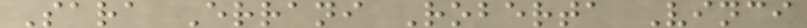Sara Errani Roberta Vinci
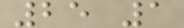25 1
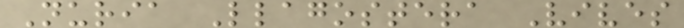Nuria Llagostera Vives
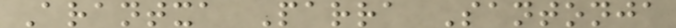Arantxa Parra Santonja
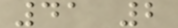41 2
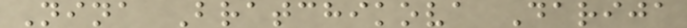Nina Bratchikova Darija
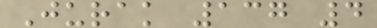Jurak 137 4
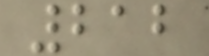212
